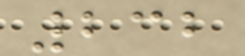232
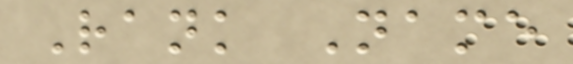Rank Name
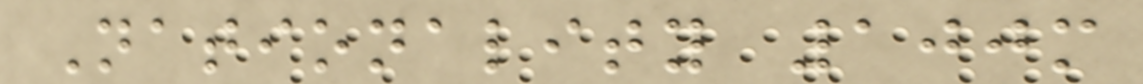Nationality 100m
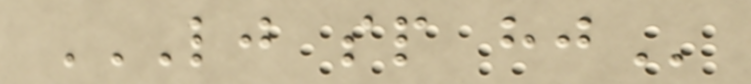LJ SP HJ
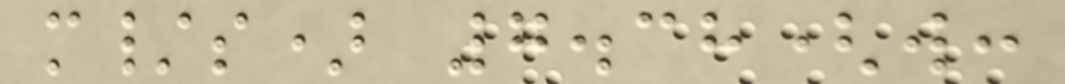m/s) 7.38(w:
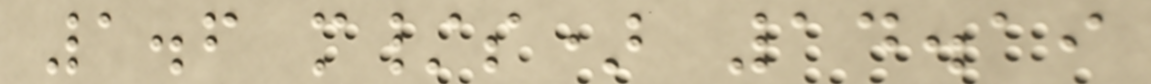1.6 m/s) 14.19
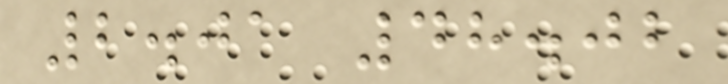2.01 48.02
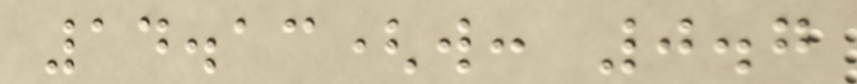14.13(w: 0.7
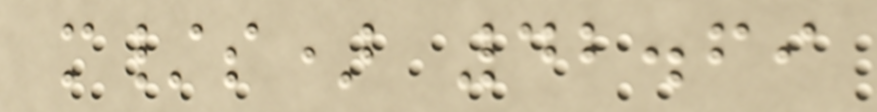m/s) 42.69
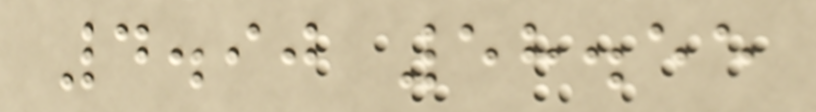4.90 58.55
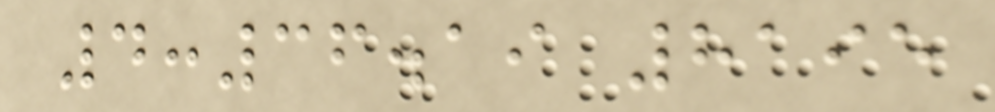4:36.19 8195
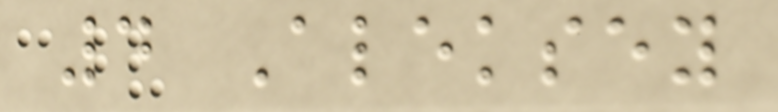4 Aleksey
